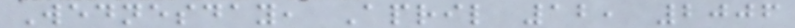Wednesday, April 12, 2006
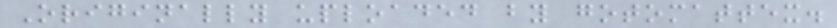Originally uploaded by gotomattex.
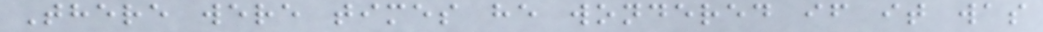There were times he wondered if it was
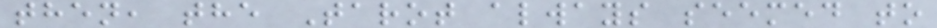then, the Tarot always seemed to
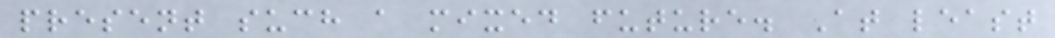present such a mixed future. At least
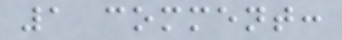1 comment:
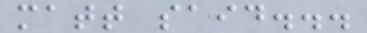matt said...
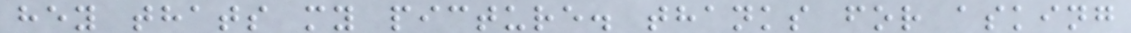hey thats my picture. thanks for asking
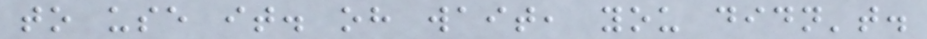to use it. oh wait, you didn't.
